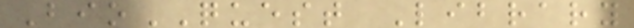BioQUEST Library
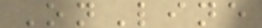OnLine
